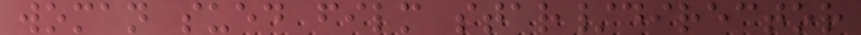woman sued film star/director
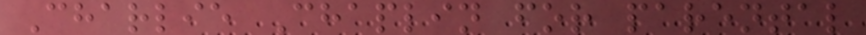Charlie Chaplin for parental
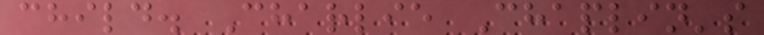child. Charlie Chaplin's
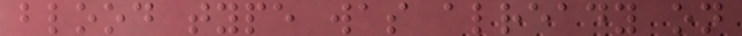blood type was already on
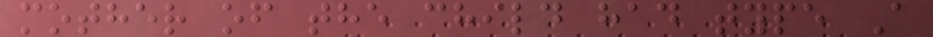mother of the child had type A
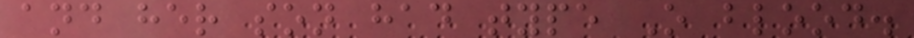and her son had type O blood.
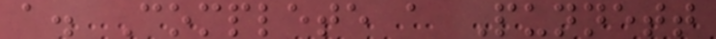a. Complete a Punnett
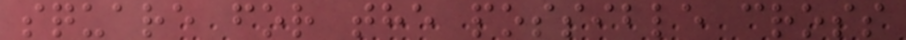square for the possible cross
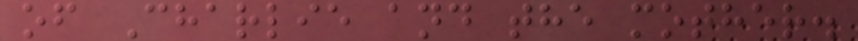of Charlie and the mother.
